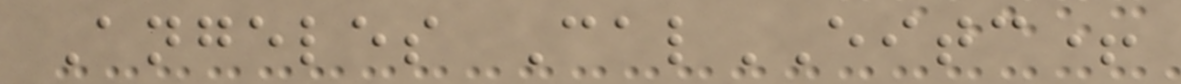Angeles CalEITC+
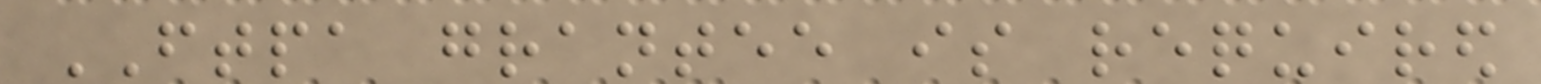FTPA grantee is required
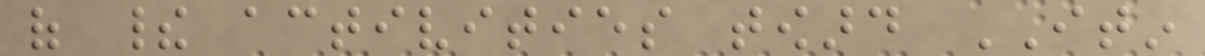of their activities toward ITIN
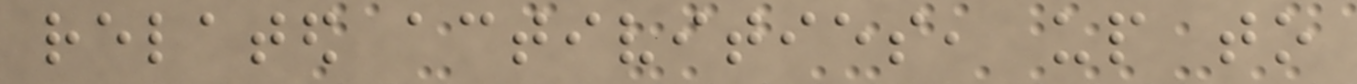related activities, up to
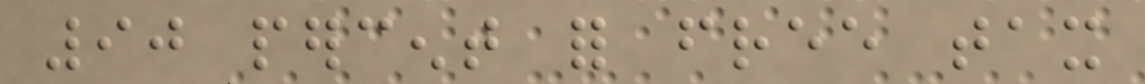90 percent for free tax
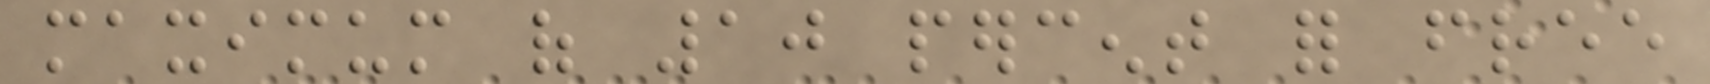maximum of 10 percent for free
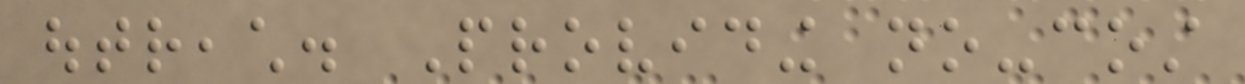outreach. Providing no-cost
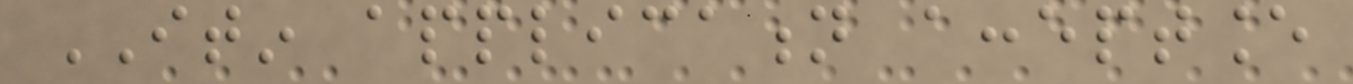ITIN application acceptance
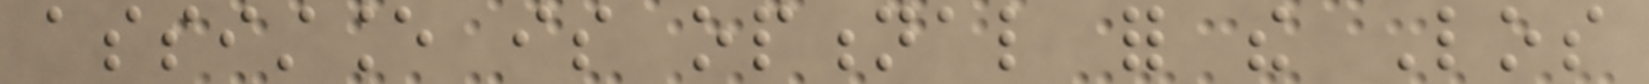assistance is optional for the Los
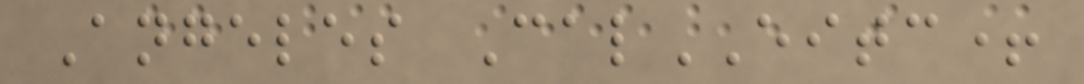Angeles CalEITC+
